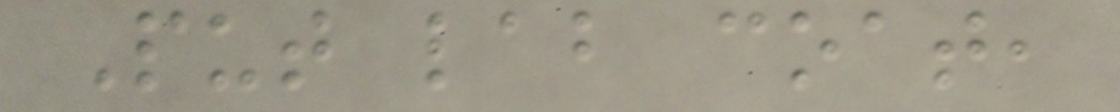Put lab coat,
